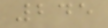245
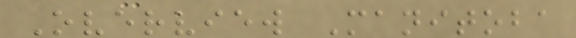Overview Manitoba
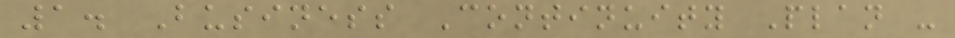1. Business Continuity Plan -
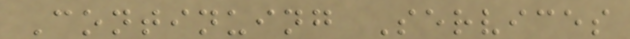Continuing Services
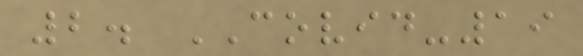2. COVID-19
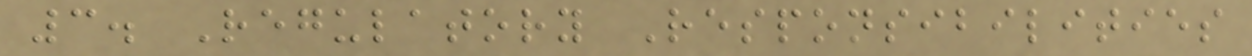3. Regulatory Responsibilities
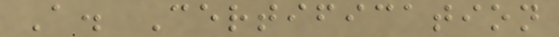A. Certification
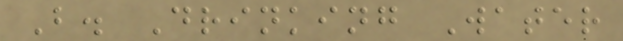B. Drinking Water
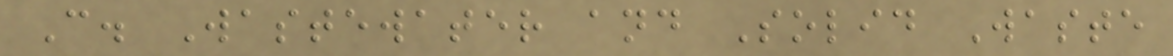C. Wastewater and Solid Waste
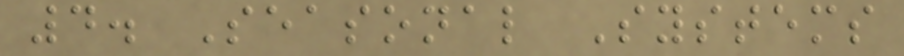4. Seasonal Systems
